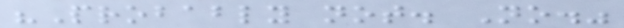"Probably not. No."
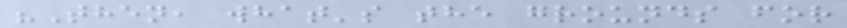"Then, what's the grounds for
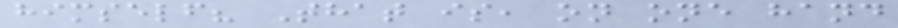himself? That is, on one hand
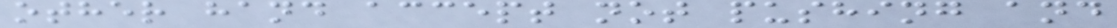other hand accept not pushing and
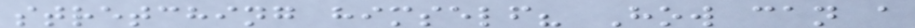stretching himself? How can a
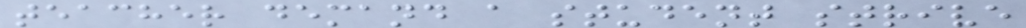teacher demand a student strive
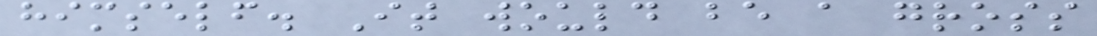himself. It would be a gross
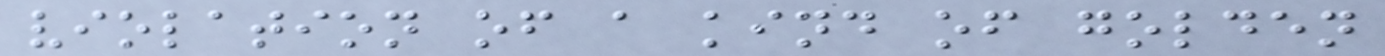violation of a kind of golden
